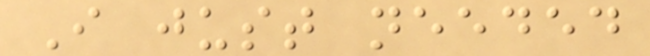I just needed
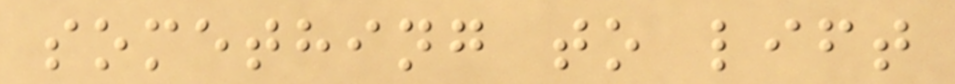something to lift
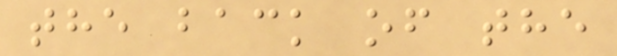the back of the
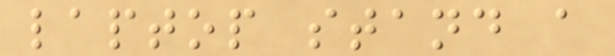laptop stand a
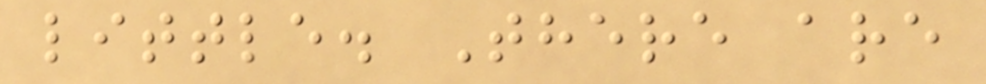little. There are
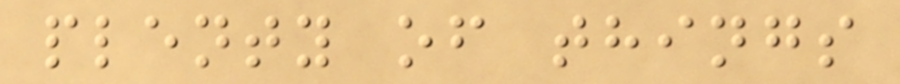plenty of things
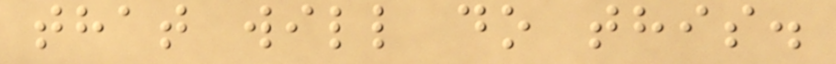that will do this.
